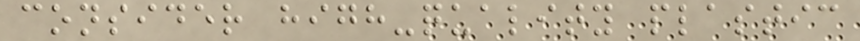consider high-quality plastic
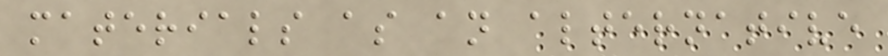materials as an alternative
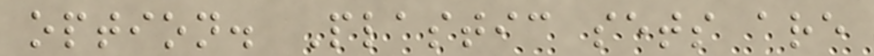option. Plastic sets are
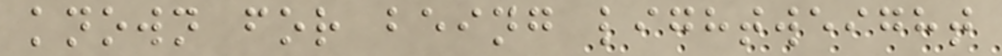known for being lightweight
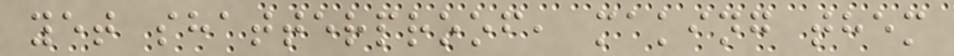yet shatterproof, making them
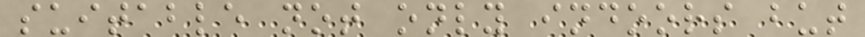suitable not only indoors but
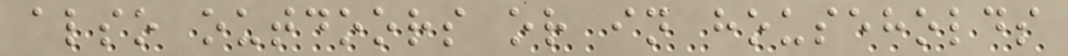also outdoors or in households
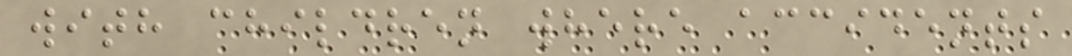with children where accidents
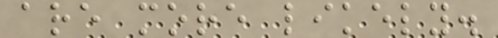are more likely.
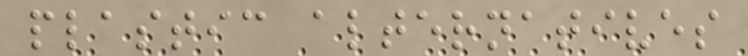plastic alternatives
